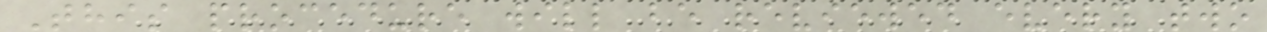This procedure will be reviewed every two
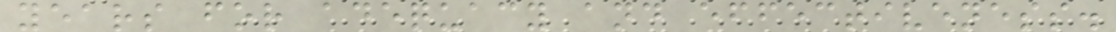years for adequacy and effectiveness.
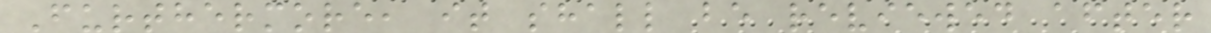Furthermore, it shall be reviewed after
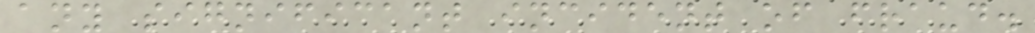any significant incident of fraud.
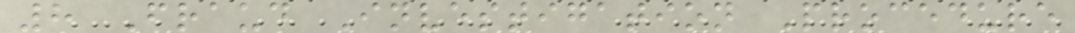8 Fraud Investigation Procedure
